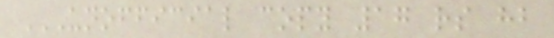UNOFFICIAL COPY 17 RS HB
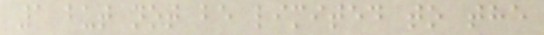1 but not be limited to the
